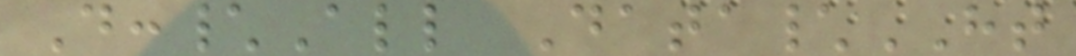D:\All Data\HT
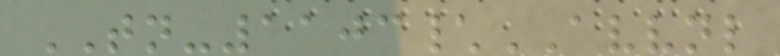TN-1103\AVVNL
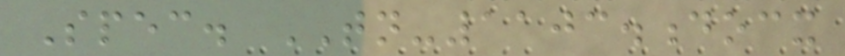Spec. TN-1103.docx
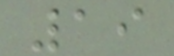19
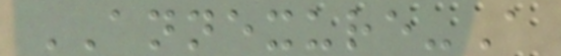ANNEXURE-A
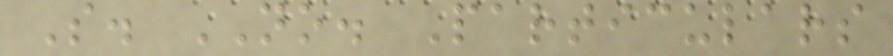S. NO. Particulars
